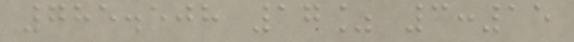785.508 17% 3:15
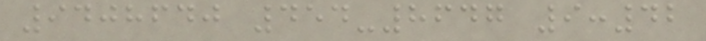9408640 454-8647 9:42
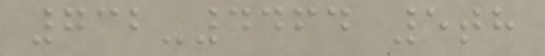732-4464 5th
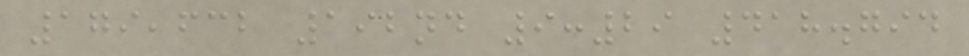179,632 192nd 9:29 418.794
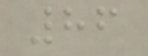86
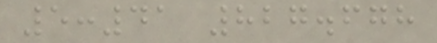5:41 827.678
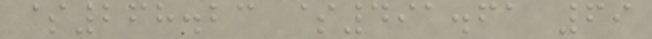$268.23 $491.61 69
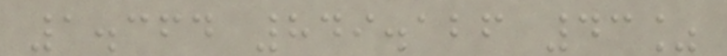1.364 849.126 43%
